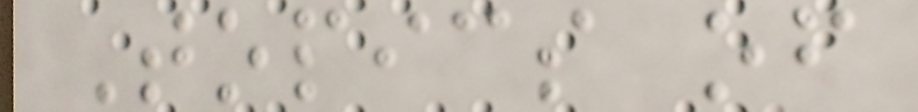Topics of
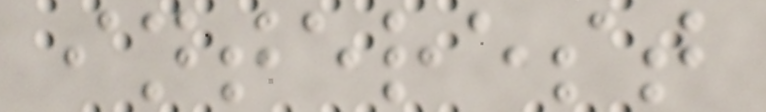interest
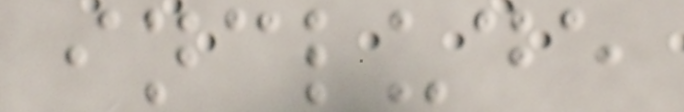include
